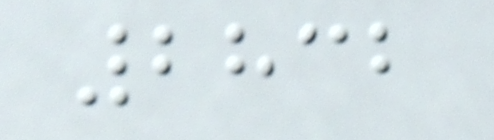2832
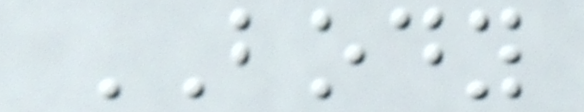BODY
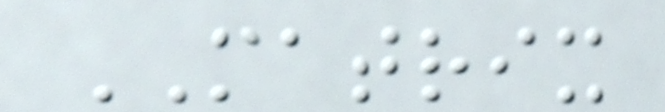MATRIX
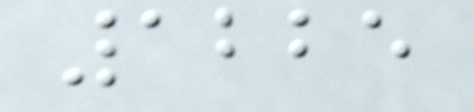1225
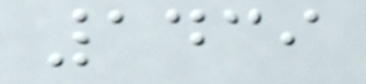1439
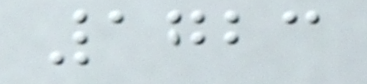1723
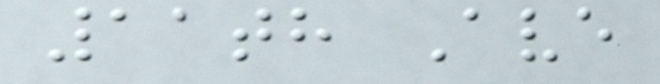11th Ave
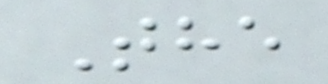The
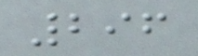296
